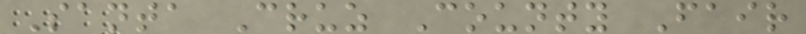Santa Cruz County Fair
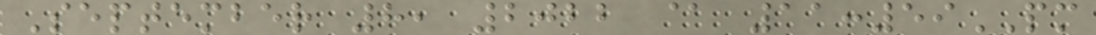September 8, 2022 @ 11:59PM
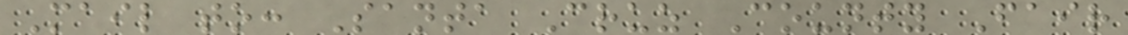Mail to: Santa Cruz County Fair
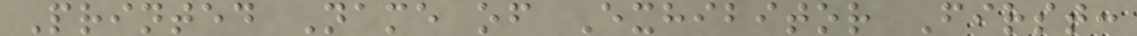Printed Name of Exhibitor First:
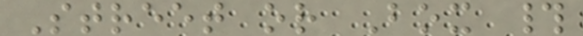Street or Box #
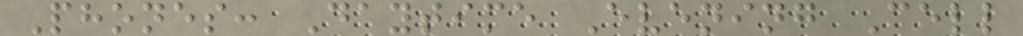Phones: Daytime Evening Cell
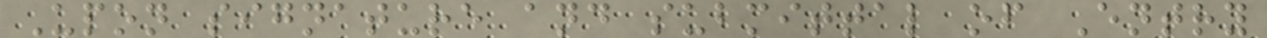Upon signature and submittal of Entry
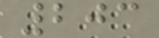203
